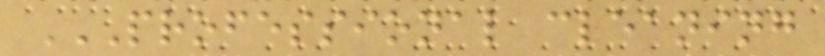PROFESSIONAL CLEANING
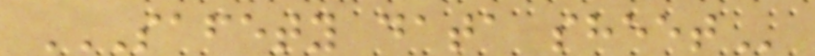SAFETY DATA SHEET
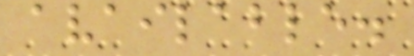available.
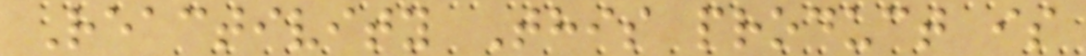Reactivity This product is
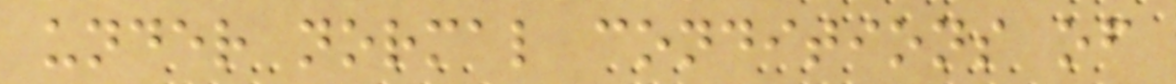under normal conditions of
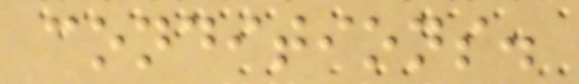conditions.
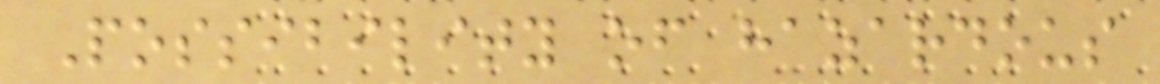Possibility of hazardous
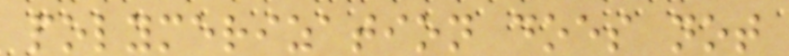polymerization does not
